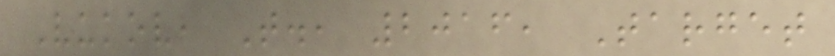Vukov, T., 2016, Target
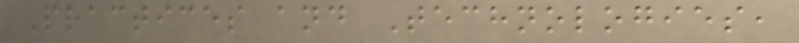Practices and Technologies,
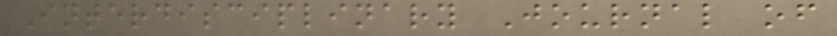Interdisciplinary Journal of
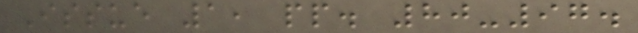Issue 1, pp. 80-97.
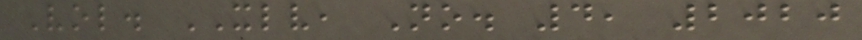Vol. XLV, No. 4, 2020
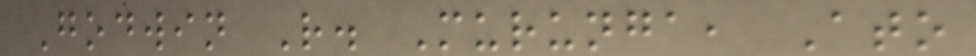Godwin R. Murunga, Ato
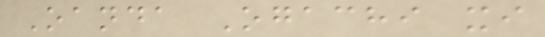Oanda Ogachi xi
